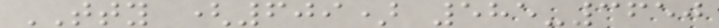TTY (609) 585-3650
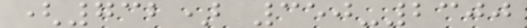(732) 350-2300
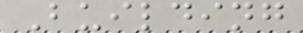Building
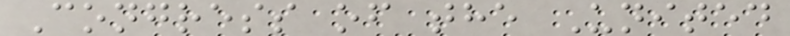Congress of the United
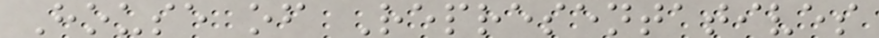House of Representatives
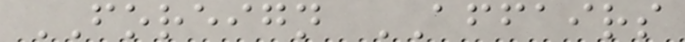FOREIGN AFFAIRS
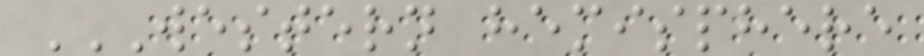WESTERN HEMISPHERE
